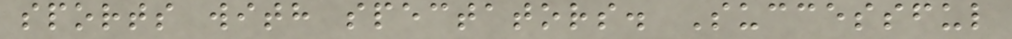sports with spectators. Successful
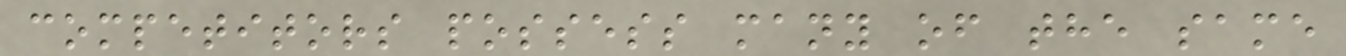competitors possess many of the same
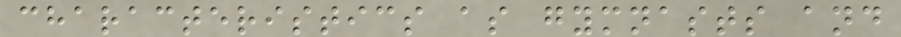characteristics as gymnasts and
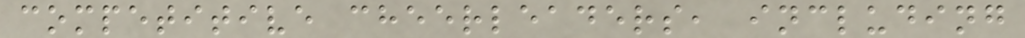competitive cheerleaders, including
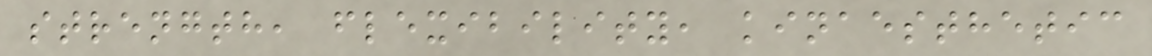strength, flexibility, kinaesthetic
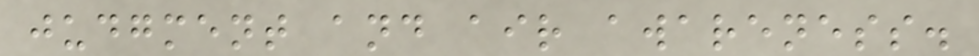judgment and air awareness.
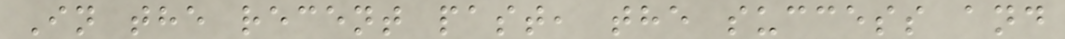In the recent past, the success and
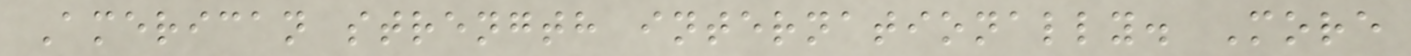American strength internationally. More
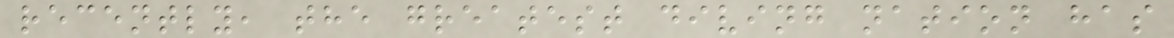recently, the greatest diving nation has
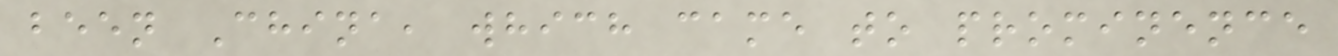been China, which came to prominence
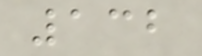132
